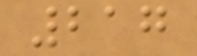217
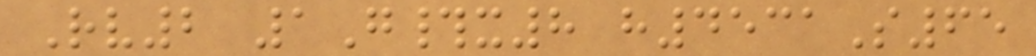Rv2 1G#x8 h4531S65
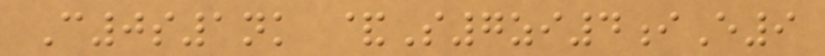C0s1nk &S7zi4iE9
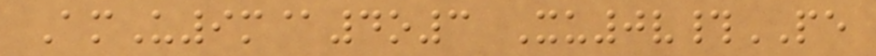AmU9m@4o3 Xu0v#PE
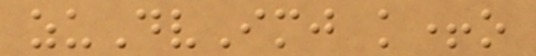zuDvImj k+o
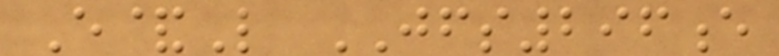E&L JFS296e
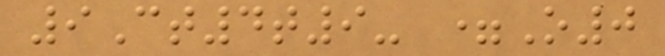9Ct4t9- =O0
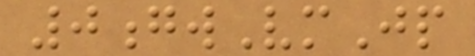0gwVmJp
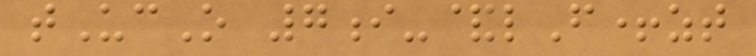tUcO 7i-&lF+zt
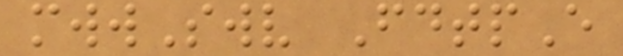mwwSwv FdtpE
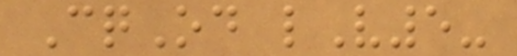CqOd lV5-
